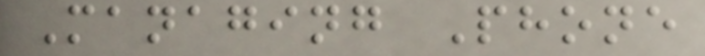Managing Phone
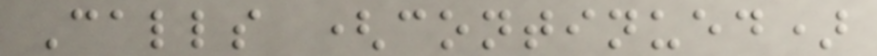Calls (continued)
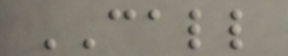CALL
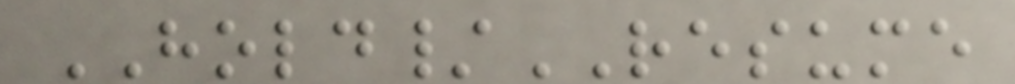HOLD/RESUME
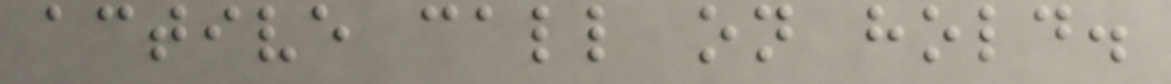active call on hold.
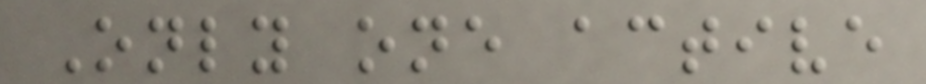Only one active
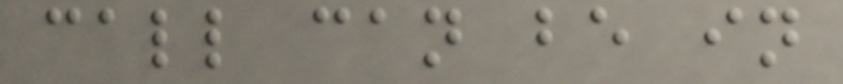call can be in
